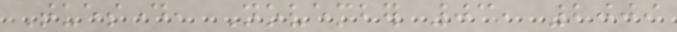Tuesday, November 03, 2009
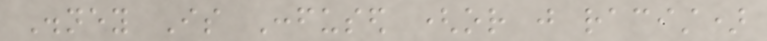Disney Is Confused (or just racist)
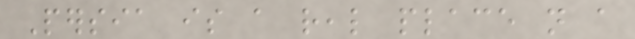Persia is a real place not a
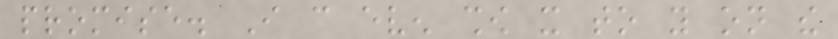promise. I can even show it to you on the
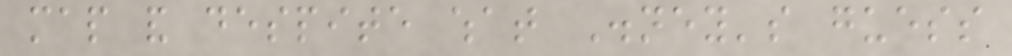map and despite what Disney's guess
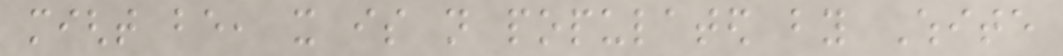might be, it is not populated by White
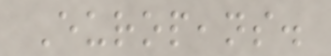Europeans.
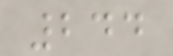244
